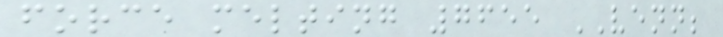force melting 7655 VENN;
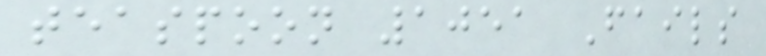teaspoon 1051 Fails
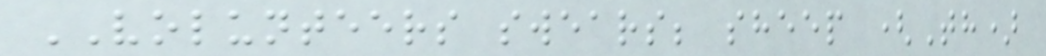VOLUNTEERS swears; sheep (Th)
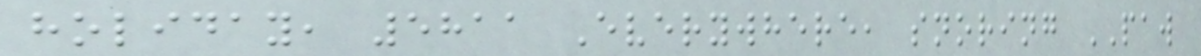holiday, 5811 Everywhere, snoring PAW
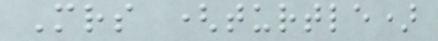Mrs (turtle)
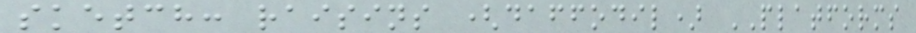sketch: raisins (daffodil) PLATFORMS
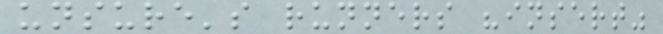unsure's runners "insert"
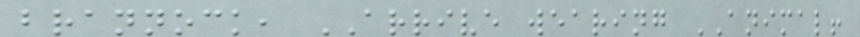brannock, ARRIVE wearing ANIMAL!
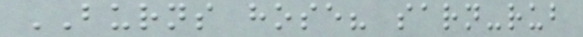BURNS hose? sarn-rub
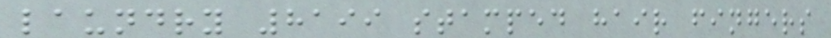laundry 8199 stamped hair fingers
